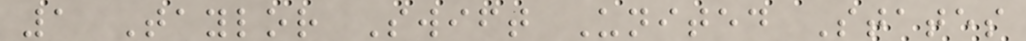1 Taylor Swift United States
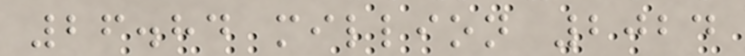26.84 million 2024
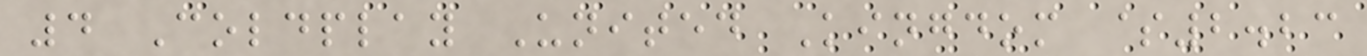4 Coldplay United Kingdom $2.23
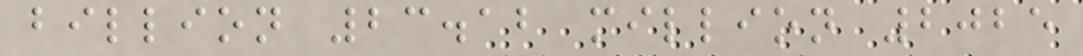billion 23.12 million 2025
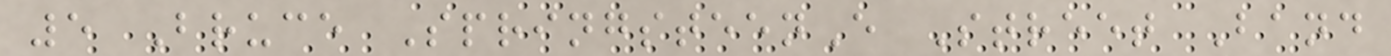5 Bruce SpringsteenE Street Band
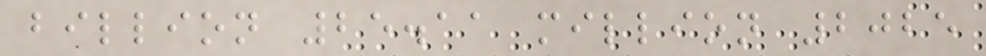billion 25.11 million 2025
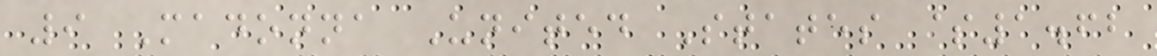9 Madonna United States $1.62
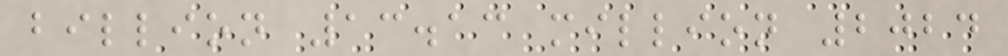billion 13.13 million 2024
